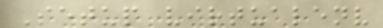Setup virtualenv
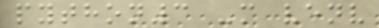python3 -m venv
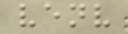venv
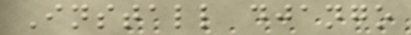Install django
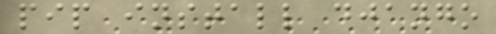pip install django
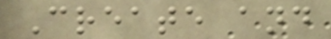Create and
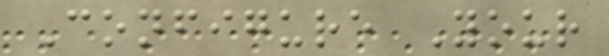Configure Your
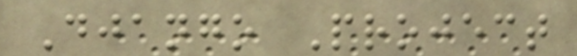Django Project
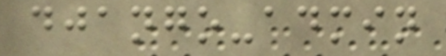django-admin
